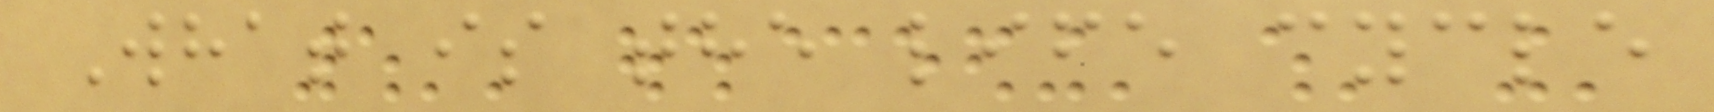What is the life cycle
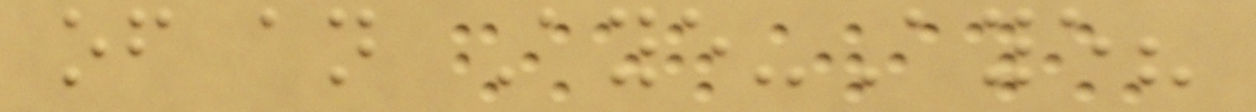of an Aye-Aye?
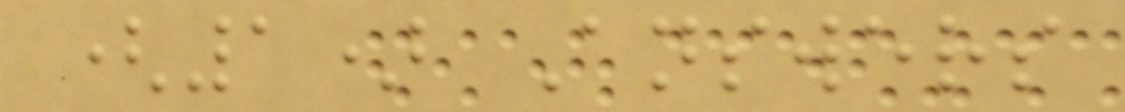(1) Answers
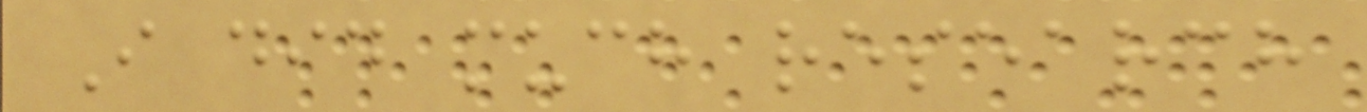I did much research
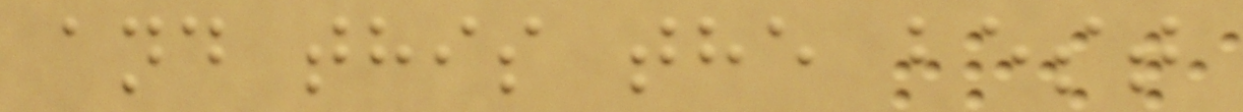and this the best
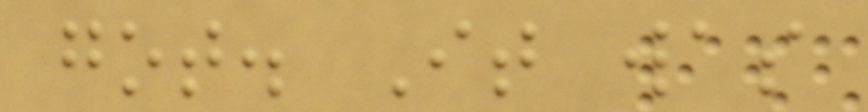got. It was
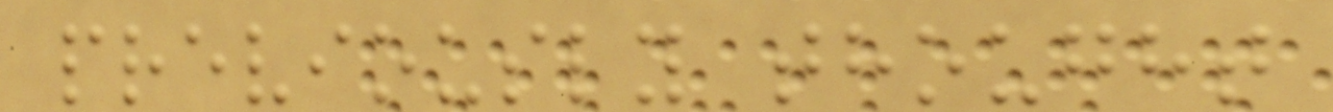previously thought
